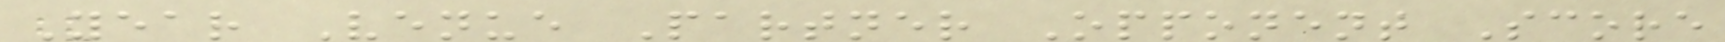Year Venue Partner Opponent Score
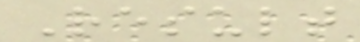Result
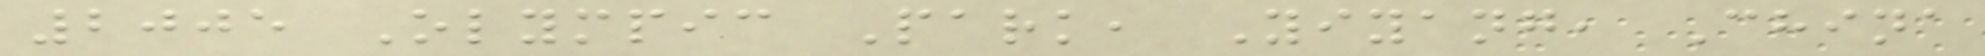2005 Olympic Park, Yiyang, China
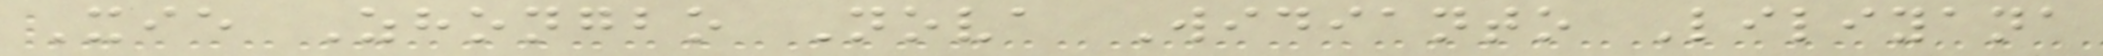Xie Zhongbo Nova Widianto Liliyana
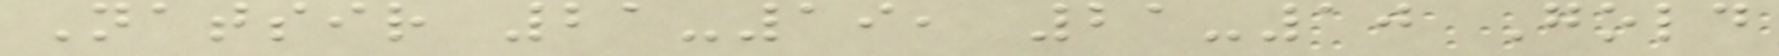Natsir 21-19, 21-10 Gold
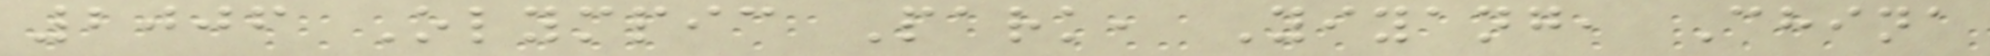2006 Olympic Park, Yiyang, China
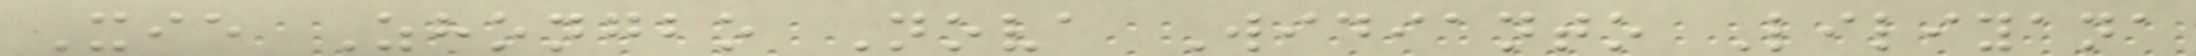Xie Zhongbo Nova Widianto Liliyana
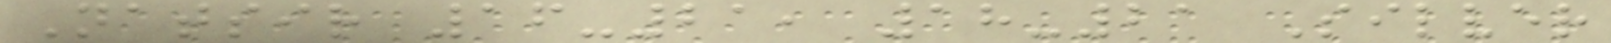Natsir 16-21, 18-21 Silver
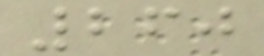260
